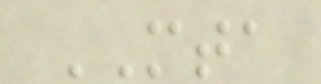MTA
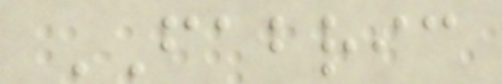FABRIC
